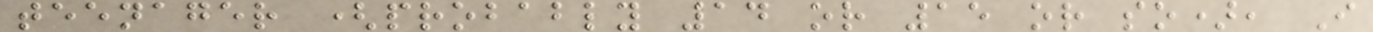teenager (probably 14 or 15 or so), I
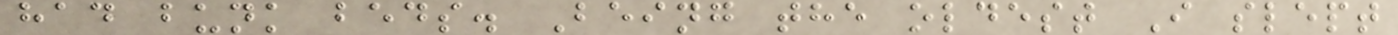had bunk beds. Being the oldest I slept
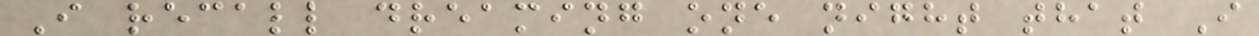I recall dreaming one night that I
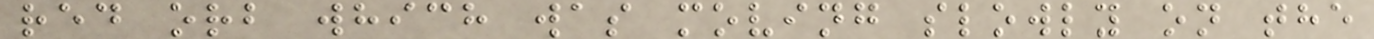red orb which was moving slowly on the
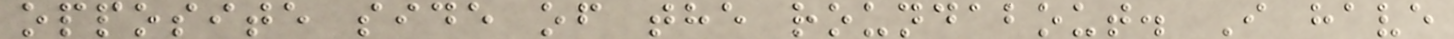opposite side of the roundabout. I have
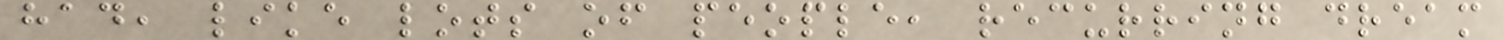had, like lots of people, recurring dream
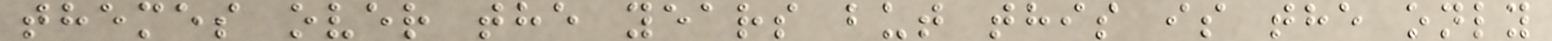themes over the years but this is the only
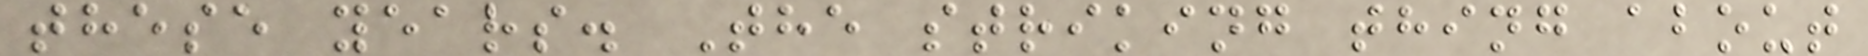these years. The striking thing about
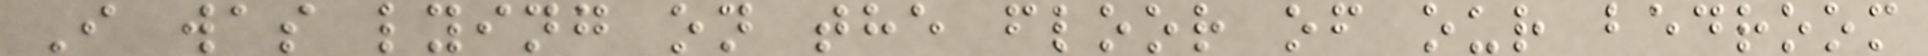I was lying on the floor of our bedroom
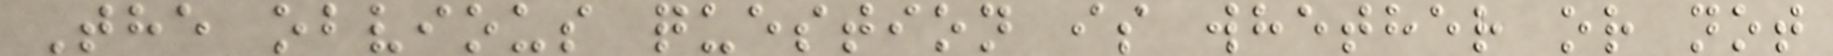The obvious question is whether or not
